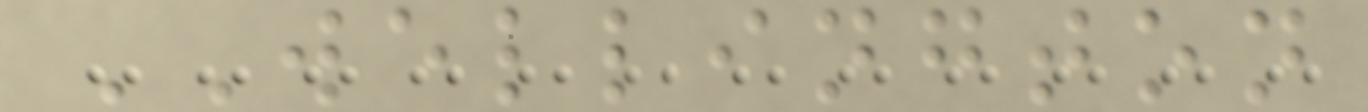WELLINGTON
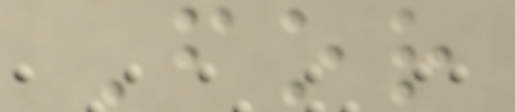For
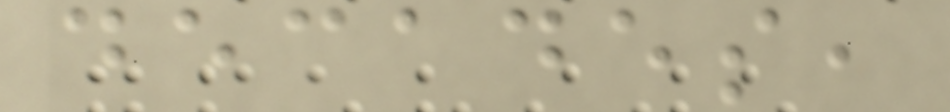decades,
